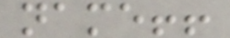name!!
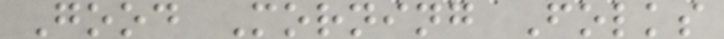Good Morning Folks
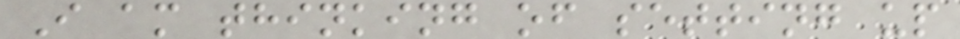I am thinking of setting up
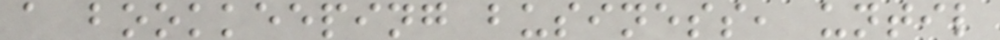a bookkeeping business, until
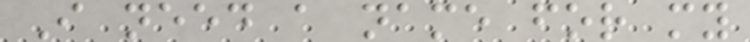I need a name for my
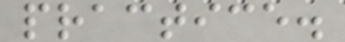practice.
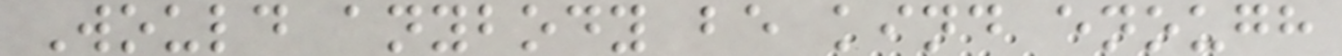Would anybody be kind enough
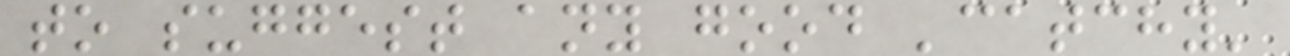to suggest any good 'catchy'
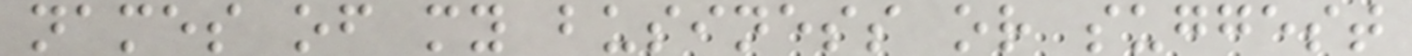names of my business or suggest
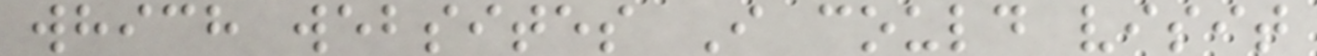which websites I could visit
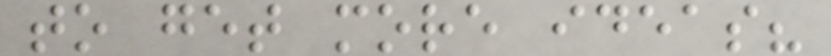to get more ideas?
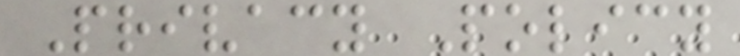Privacy Policy
